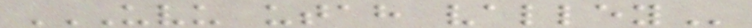UVU UTAH VALLEY
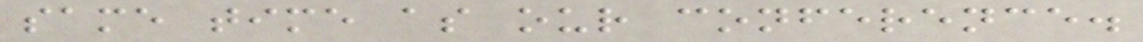same time as our conference.
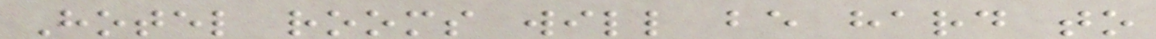Hotel rooms will be hard to
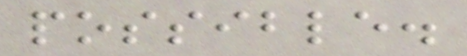possible.
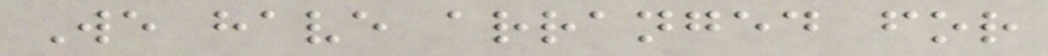We have arranged for
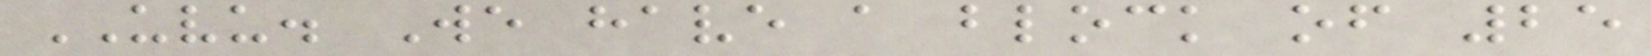UVU. We have a block of 25
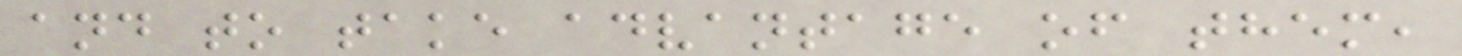and to take advantage of them,
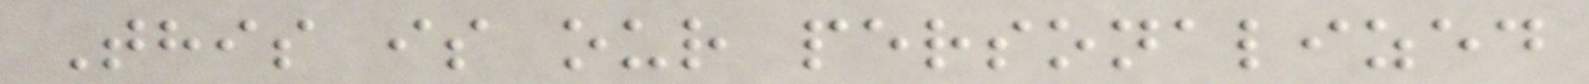This is our personalized
